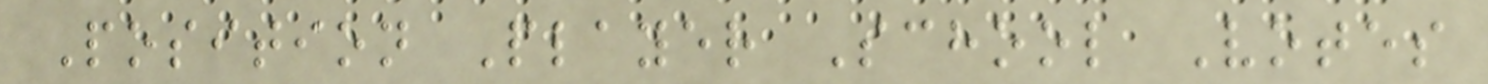Position Player School Votes
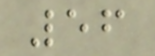56
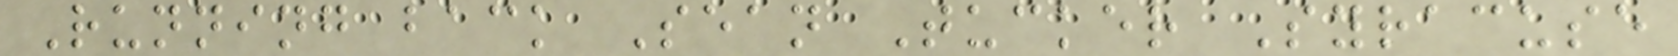Running back Sean Tucker Syracuse
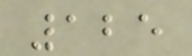125
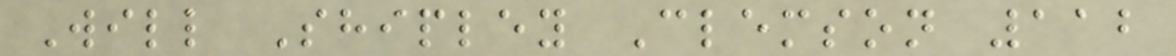Will Shipley Clemson 112
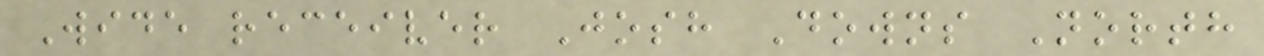Wide receiver Josh Downs North
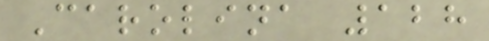Carolina 128
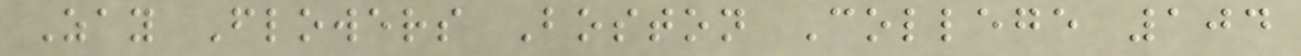Zay Flowers Boston College 104
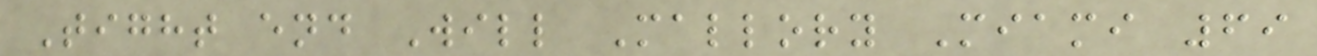Tight end Will Mallory Miami 69
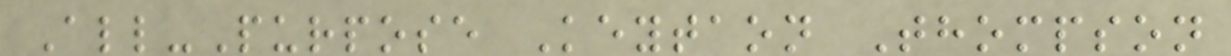All-Purpose Keytaon Thompson
